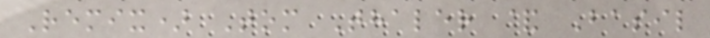Remix) Tom Thaler & Basil
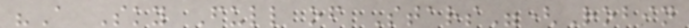"A Sky Full of Stars"(Robin
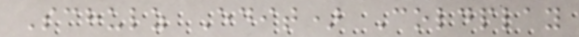Schulz Edit) Coldplay
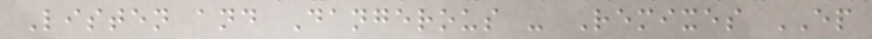Listen and Dangerous - Remixes EP
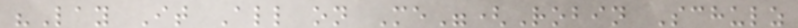"Lay It All on Me"(Robin Schulz
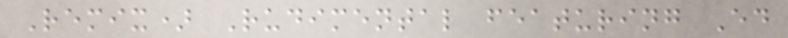Remix) Rudimental featuring Ed
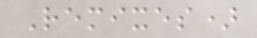Remixes)
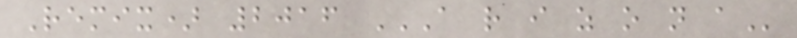Remix) 2016 A R I Z O N A
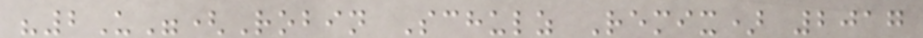"2U"(Robin Schulz Remix) 2017
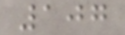107
